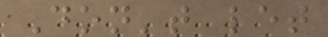Don't let
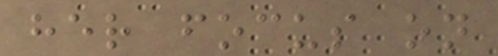her focus on
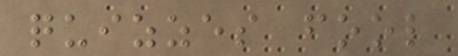quizzes fool
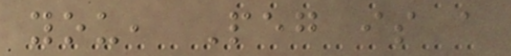you, Peg is a
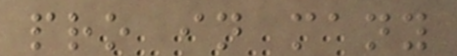pro in many
